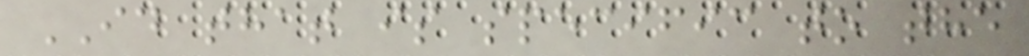ID that is specific to the
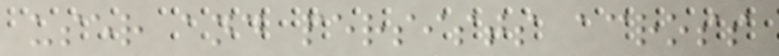user and persists across
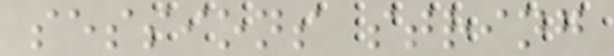sessions string
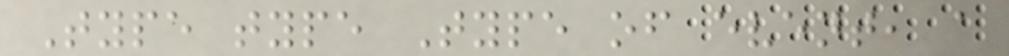Type type Type of event, a
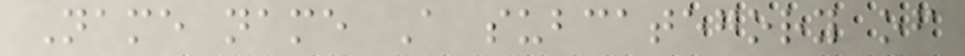Name name A subcategory of
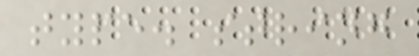type. string
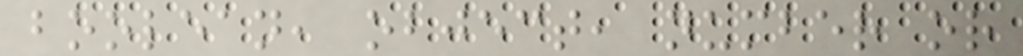boolean, object, number or
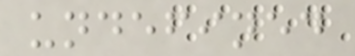undefined
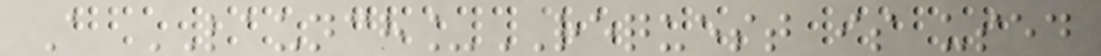A LAUNCH_REQUEST is used
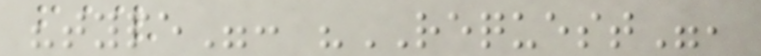"type": "REQUEST",
